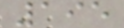195
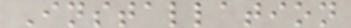Installation
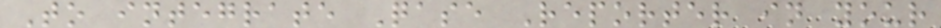To integrate Qase Reporter in your
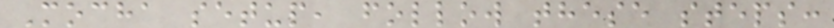Mocha setup, follow these steps:
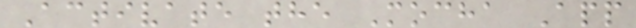Activate the Mocha App
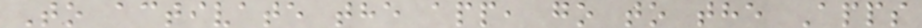To activate the app, go to the Apps
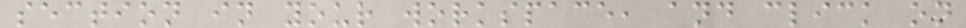section in your workspace, and click on
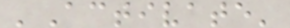'Activate'
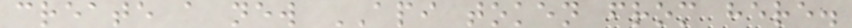create a new API token from here.
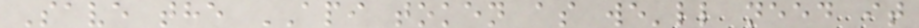Save the API token as we'll need it
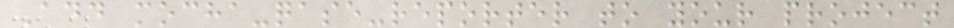Add mocha-qase-reporter to your project
